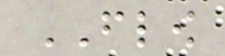FLOW
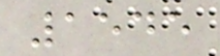1545
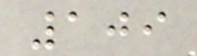109
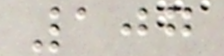107
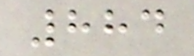884
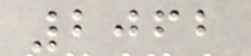2062
